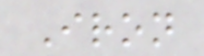Iron
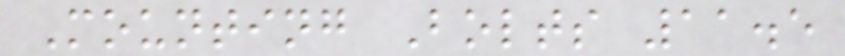Mounting Bolts 11.5
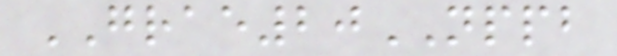GRAE20NPPB
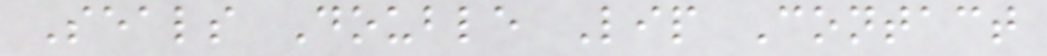Seals Double Lip Contact
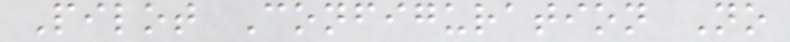Pilot Configuration No
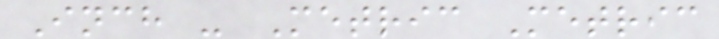Inch - Metric Metric
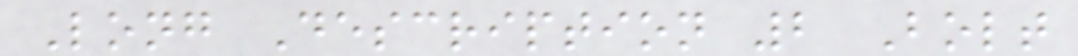Long Description 2 Bolt
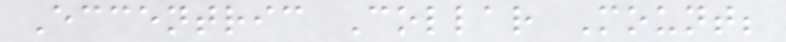Eccentric Collar Mount;
